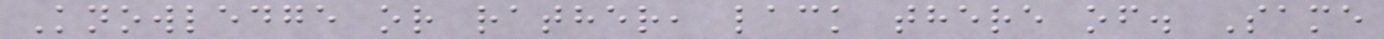Knowledge or rather, lack there of. Same
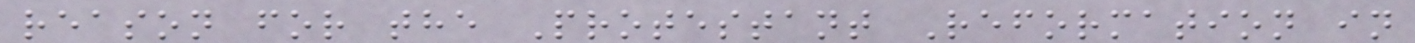reason for the Protestant Reformation in
